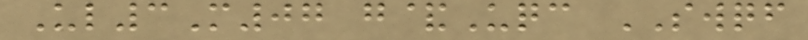Ul3M07 g&Uqc SWQF
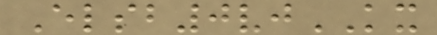Elsb0vjKX
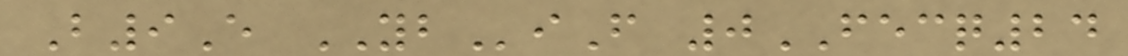B9E YBiF 0FECQ24
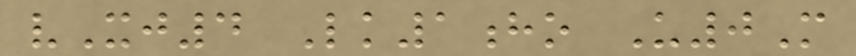vXj4 Lk1ho U0M
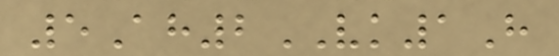5Ah2VK1H
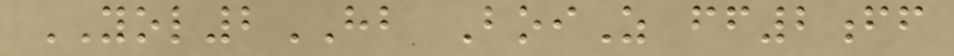YOL2HB BoiZ ff2ff
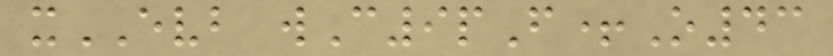xEVB wC9pF+O43
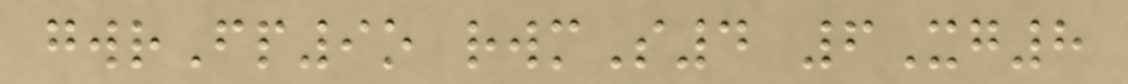gwrFp9o rwmS4 6Xg8
